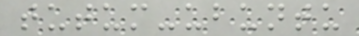tutum-ubuntu
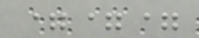===
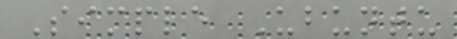Simple Ubuntu
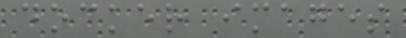docker images
